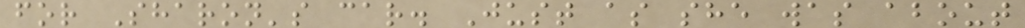for Sharon's car. Just as she was about
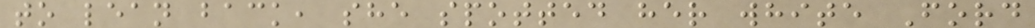to lean back, she spotted her white Ford
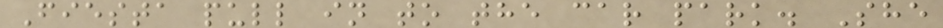Fiesta pull in to the car park. She
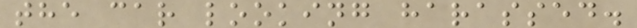the car looking harassed.
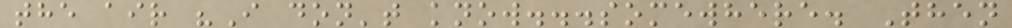the air "I don't know...somewhere. Then
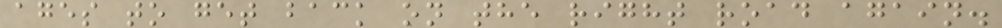ages to get back on the right road again.
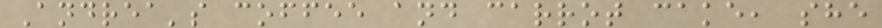Andrea's coffee and carrot cake, she
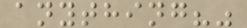anything?"
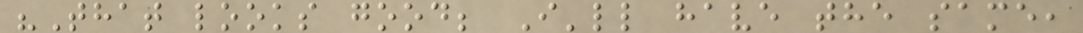"That looks good; I'll have the same,
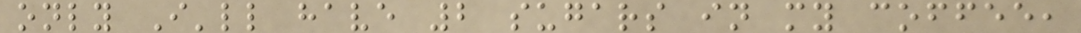only I'll have 2 sugars in my coffee,
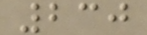230
